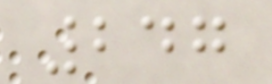247
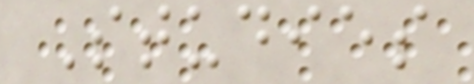Studies
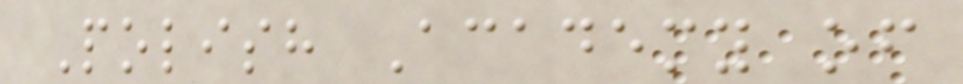Polish Academy of
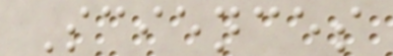Sciences
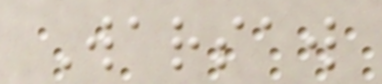Warsaw
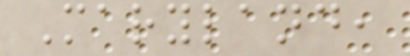Maryland,
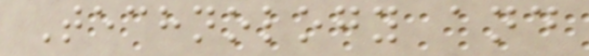Technology and
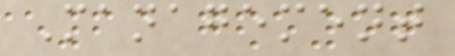Management
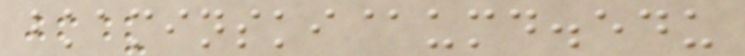bkaminski@umd.edu
